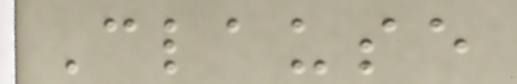Clause
